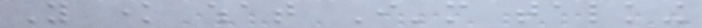You know what I'm talking
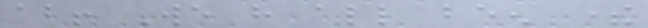about! We have all been there
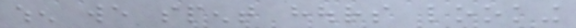when we spent hours looking
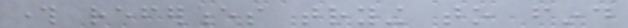through references trying to find
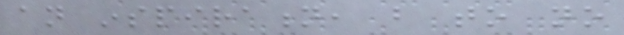an inspiration, but to no
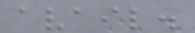avail.
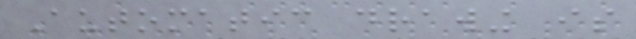Automatic drawing is
